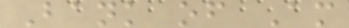Bank of Am
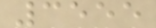3555
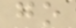go
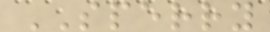SPERRY
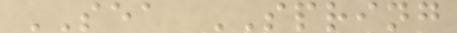SEA SPRING
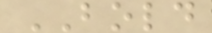BOLD
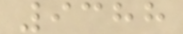9388
